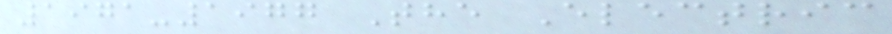1971-1977 The Electric
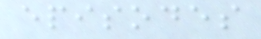episodes
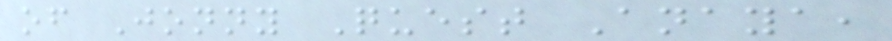of Jonny Quest Anaya,
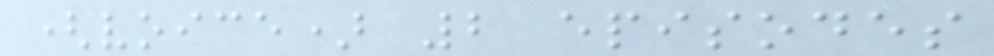(voice) 2 episodes
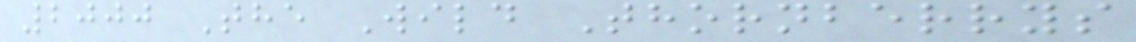2000 The Wild Thornberrys
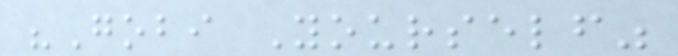"Gobi Yourself"
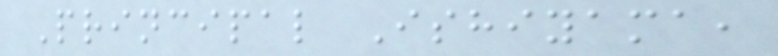Principal Ishiyama,
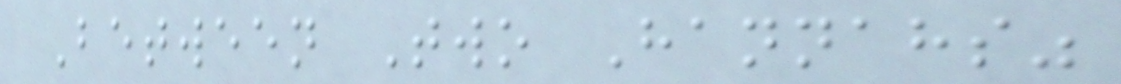Between Two Hannahs"
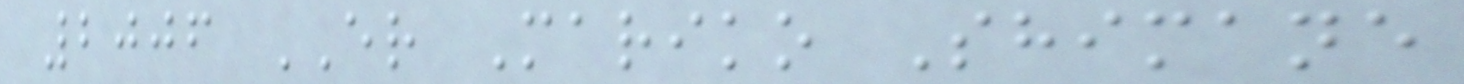2006 ER Mariko Shimane
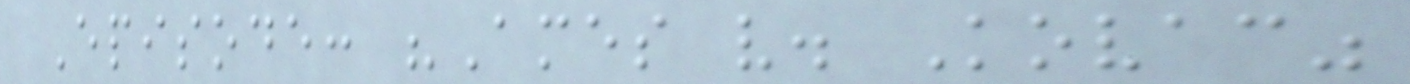Episode: "Ames v. Kovac"
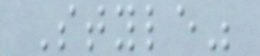Style"
